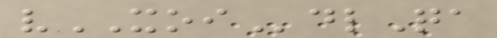vXOIdlQa
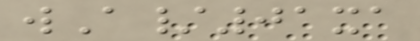wA/01xa
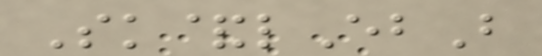Sk&lEbB
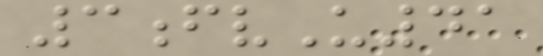3fvU41
